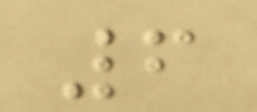6
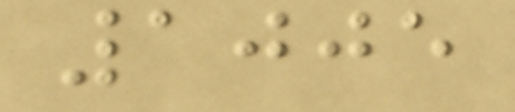1005
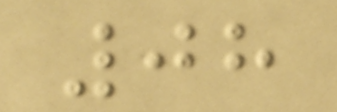08
